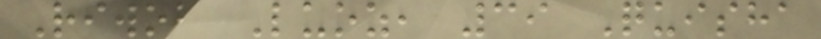Riwob Luoz, 39 Quisha
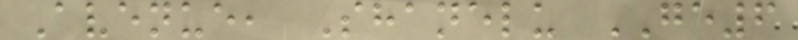Avenue, Shanelu GE6
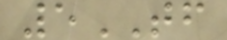5TF
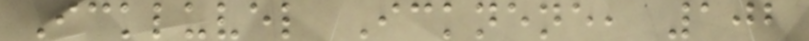Ickluvel Icknene, 102
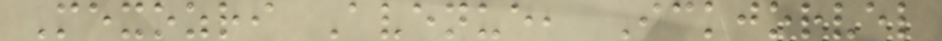Mexozri Avenue, Ickjorvel
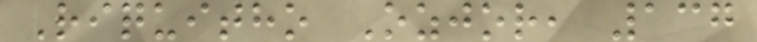Riquitho Ozjor, 137
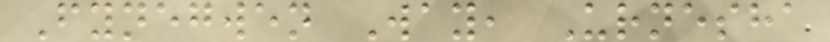Fynegwen Way, Urnesha
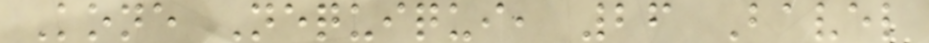Kone Nequiqui, 26 Bavel
